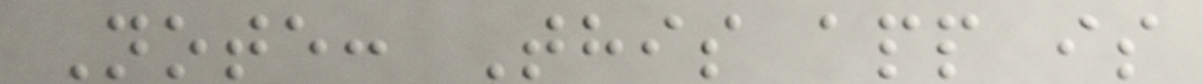Note: This app is
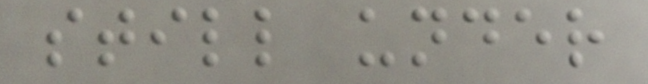still under
